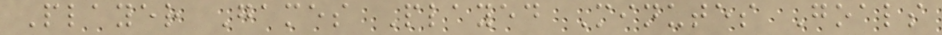Player Games Played Minutes Goals
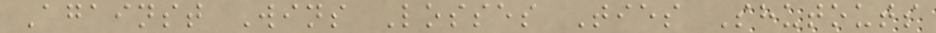Against Wins Losses Ties Shutouts
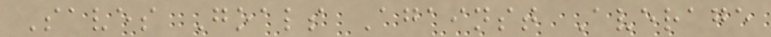Saves Goals Against Average
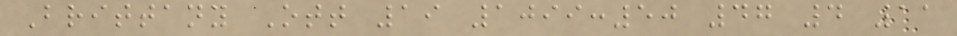Brittany Ott 19 1099:50 47 4 11
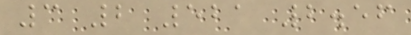3 2 521 2.56
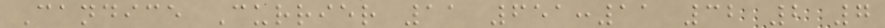Candice Currier 11 651:11 32 2 7
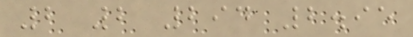2 2 294 2.95
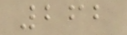262
